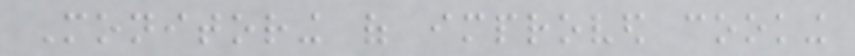Monitoring of improved cooking
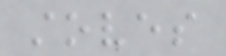stoves
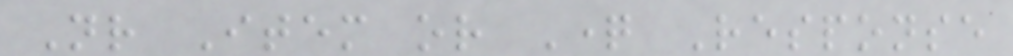Nr Item or Question Response
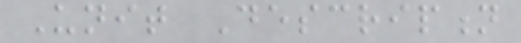Unit Description
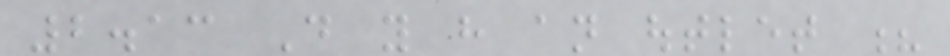2.13 Do you have an outlet ?
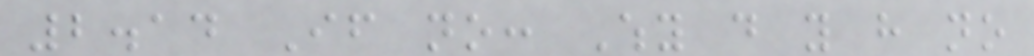2.14 If no: Why do you have no
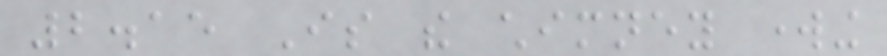2.15 Is the chimney working
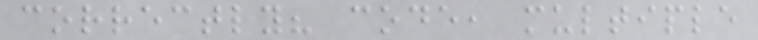correctly? code, multiple
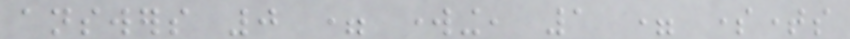answers 0 = working, 1 = sometimes
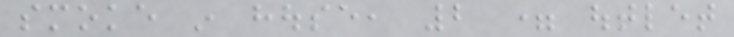smoke in house, 2 = outlet
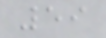59
